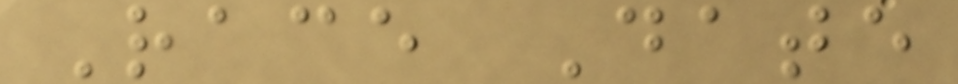Race Date
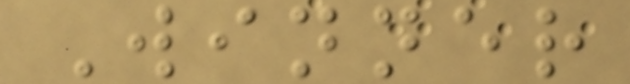Winner
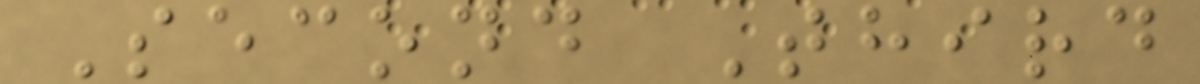Second Third
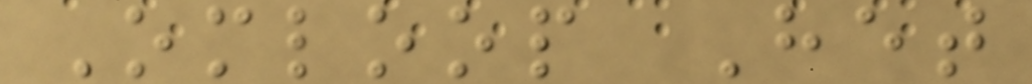Omloop Het
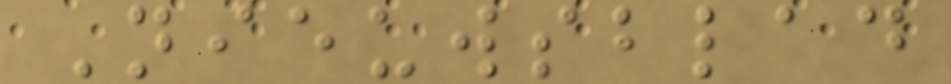Nieuwsblad
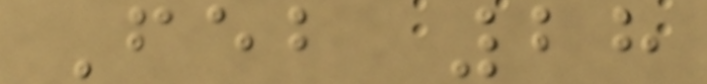Feb 28
